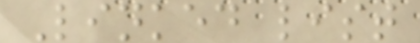Linked list
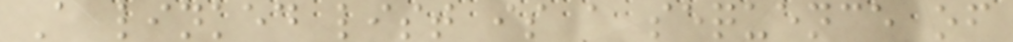A linked list is a sequence of
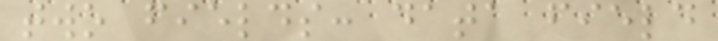two fields: data field
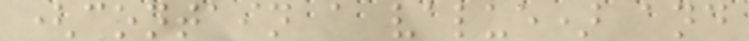(contain a value) and
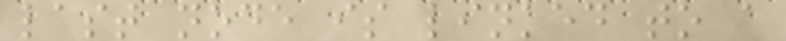last node is linked to a
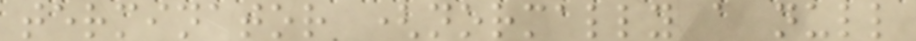terminator (normally a null
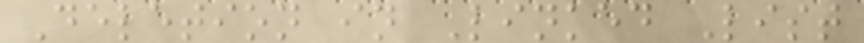Deletion in Linked List
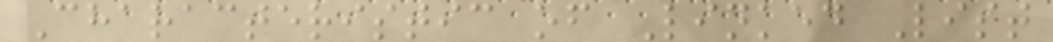Characteristic of Linked List
